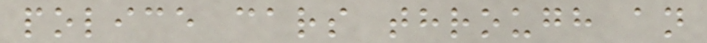police cars through an
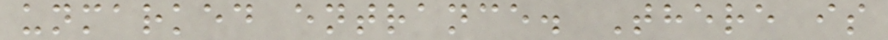unmarked entrance. There is
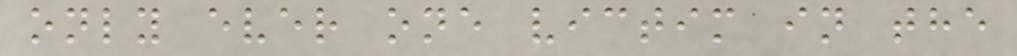only ever one victim in the
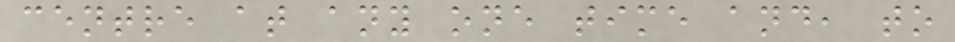centre at any one time and, to
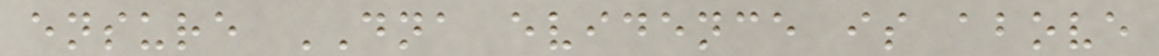ensure DNA evidence is above
